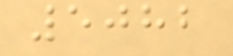5082
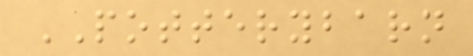POTTERYBARN
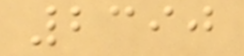2390
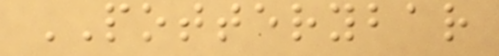POTTERYBAR
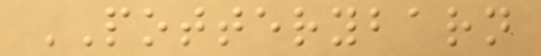POTTERYBARN
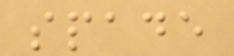spade
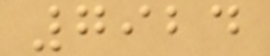7924
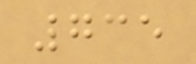735
